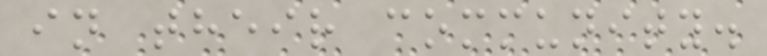in their community.
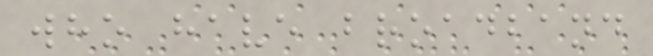who have broadband
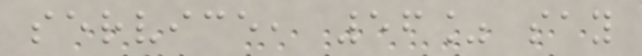service, 56% say
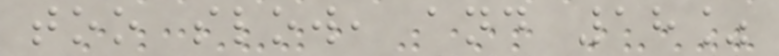too slow, and 18%
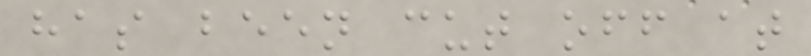has been cut off at
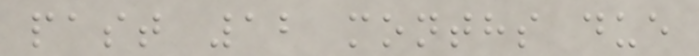past 12 months due
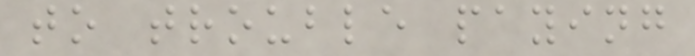to trouble paying
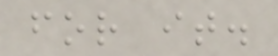for it.
